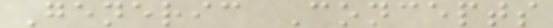Generic Concepts
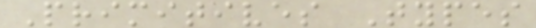Primitives Types
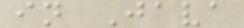in Java
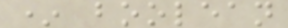* boolean
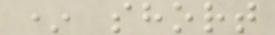* short
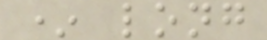* long
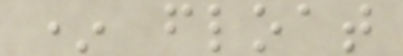* float
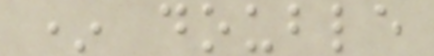* double
